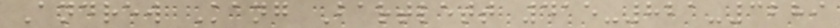Andrew Kang Bartlett 415-821-3289
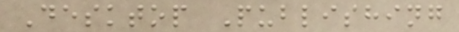Desktop Publishing
